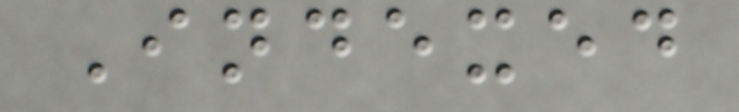Indexed
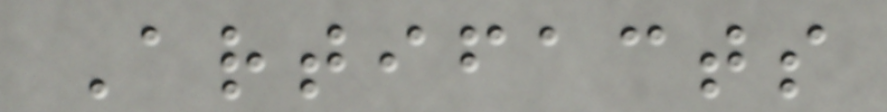Artifacts
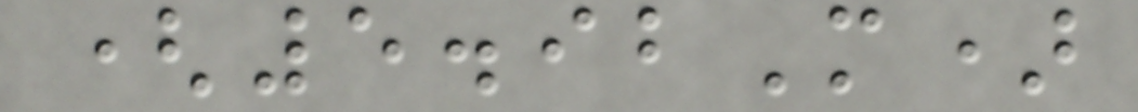(5.92M)
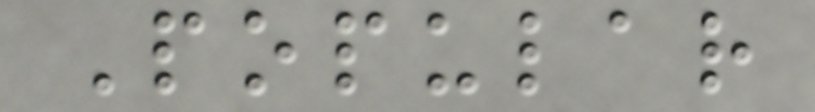Popular
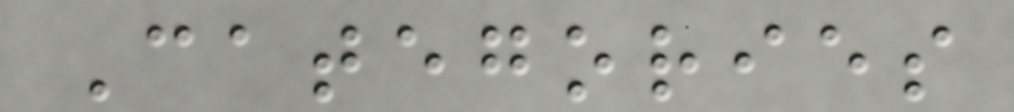Categories
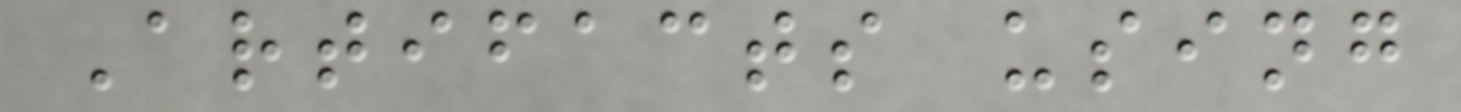Artifacts using
